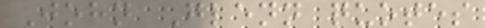John Glenn quotes
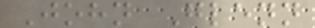John Glenn
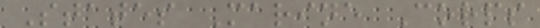States Marine Corps
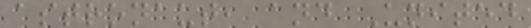astronaut, and United
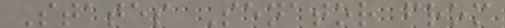States Senator from
